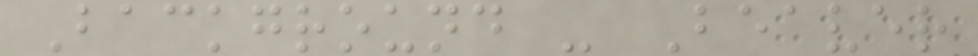Background - Beaver
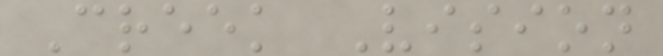Creek Vision
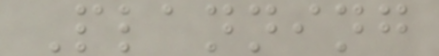Planning
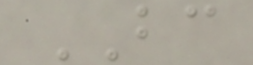BC
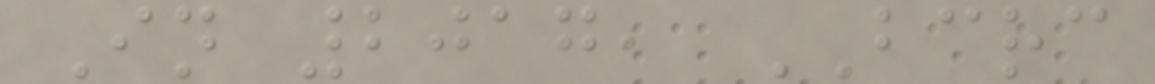In 2017, BCRC
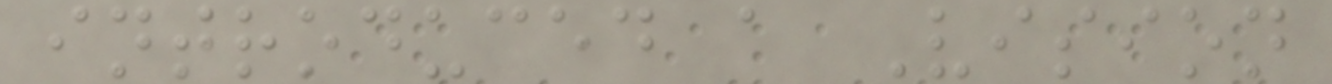introduced a Vision
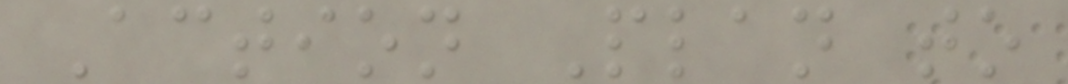Action Plan to
